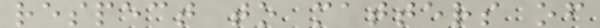respect to matters of
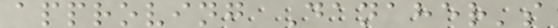approving Danaher's
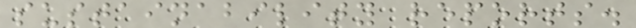sustainability reports.
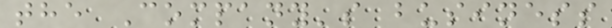the Company's business
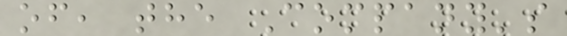of, the Company's
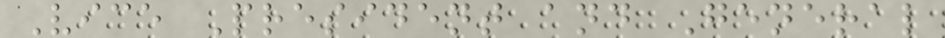Vice President and General
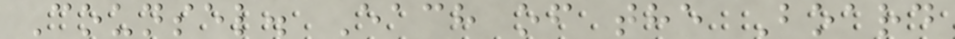Counsel. Each of the Board
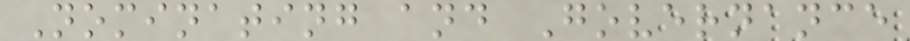Nominating and Governance
